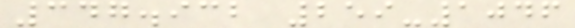347.932 259-1046
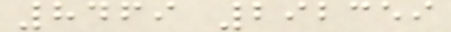8469 292359
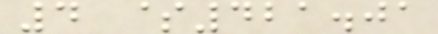4 $421.01
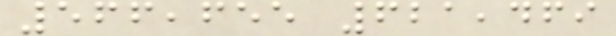566,655 621,469
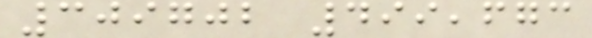309702 499,673
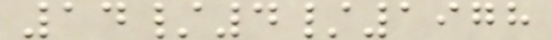14/4/1978
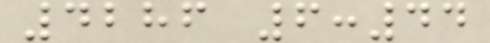4286 6:44
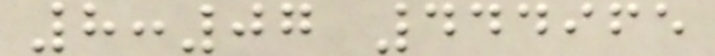8:07 444965
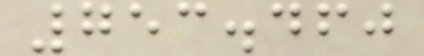753.460
